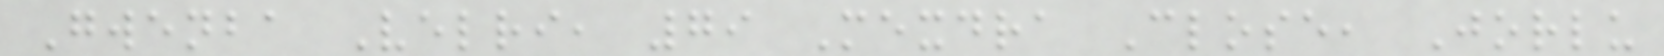Gwenba Velri, 79 Mexdra Close, Jorlu
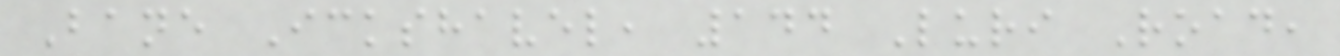Bane Ickshavel, 144 Luri Road,
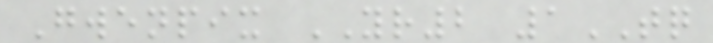Gwenpix YR2 1TQ
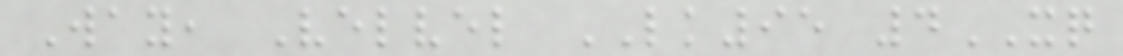Way, Velvel LK95 4XQ
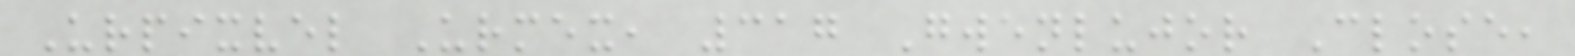Urpixvel Urmex, 317 Gwenlujor Close,
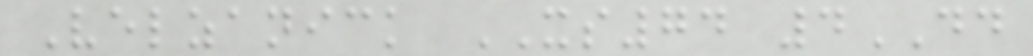Velzanick XS74 4DD
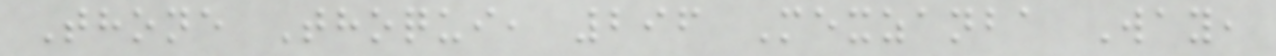Thone Thoqui, 296 Mexzanba Way,
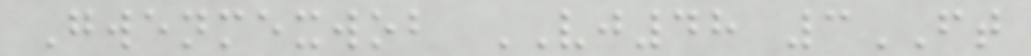Gwenmexwob VJ48 3FT
